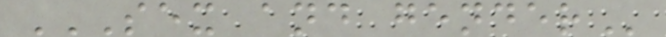SEX AND GENDER
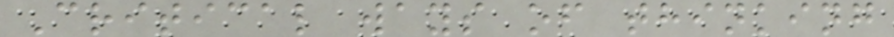Critical ways of thinking
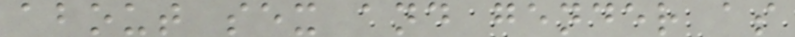about sex and gender as
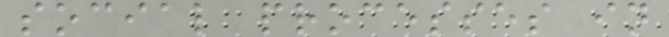social processes in
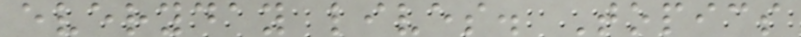everyday lives. Topics
